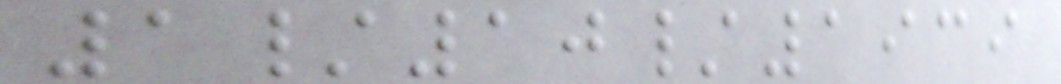1/10/1939
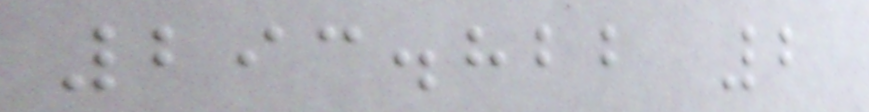293.822 2
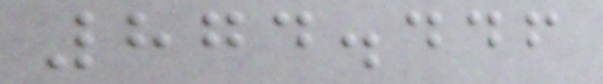874.446
